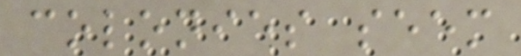colonies seem
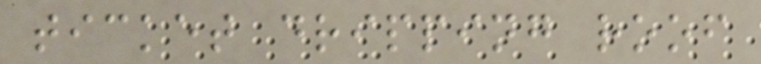ticket dripping roof
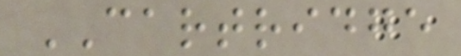CARTRIDGE
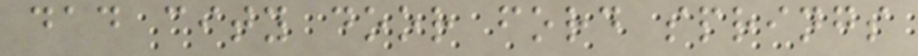dad city door ford springs
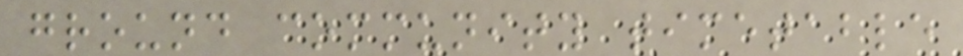ground community timetable
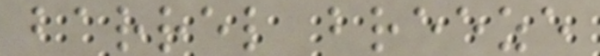barrel breeze
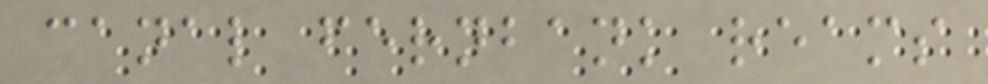canal fernbank reams
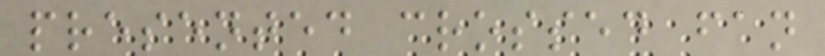presented crossed fan
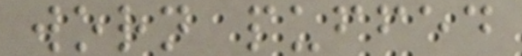worn puffed
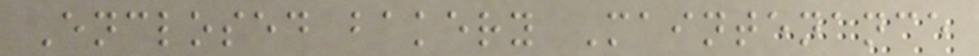Enclosed bakery Maintenance
